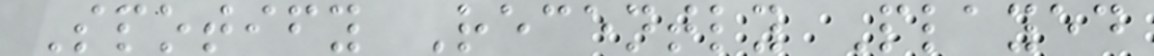Spotify Recently Played
